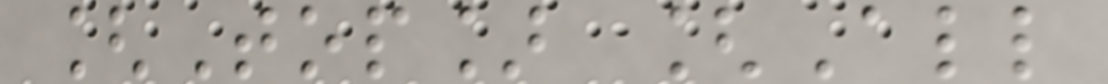[Top] [All
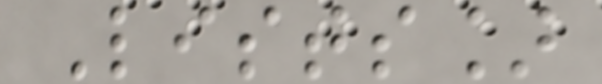Lists]
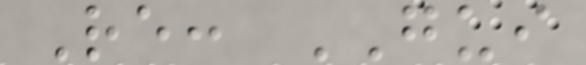Re: GUI
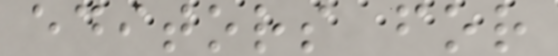editors for
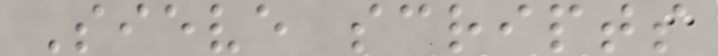Sieve scripts
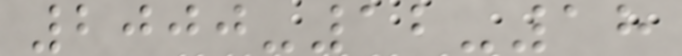2000-12-18
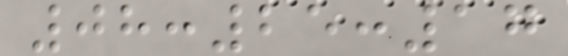08:25:17
